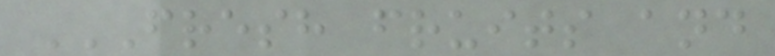FRESH FRUITS AND
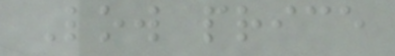Low price
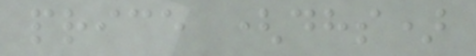price (dhs)
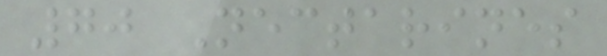70 Nectarines
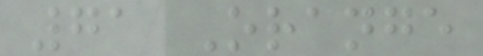71 Orange
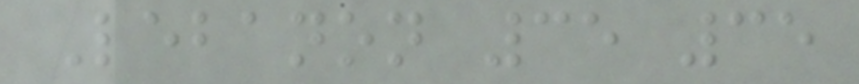Lebanon 35 35
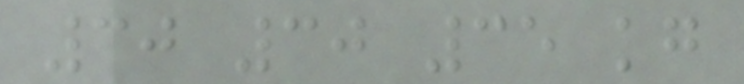30 30 35 kg
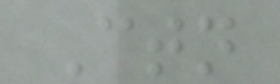Ctn
